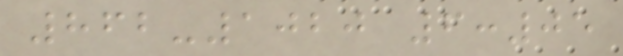862-1020 6:05
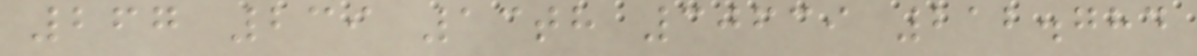267 239 13th 30639 212.784
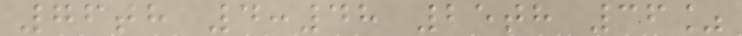76th 4:48 25th 36%
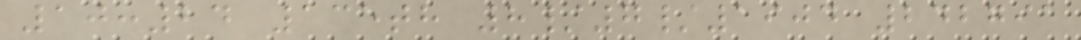10:24 135th 8/7/1904 242791
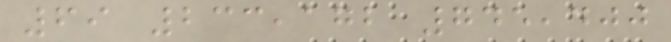69 233,172 745,400
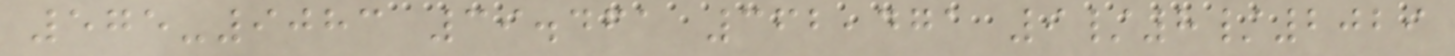575-9083 39.461 362,471 9/8/2029
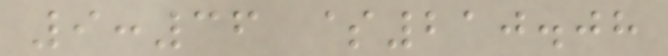9:36 $210.08
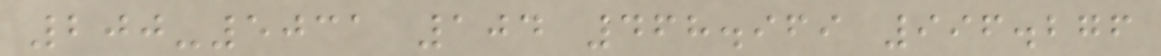200-5031 104 468.969 996.276
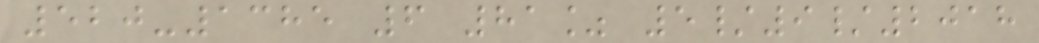520-1385 6 81% 5/9/2018
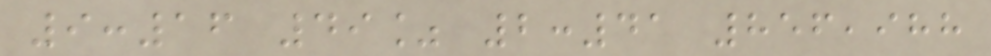9:16 49% 2:41 856,988
